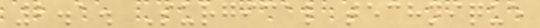2.1. Surgical technique
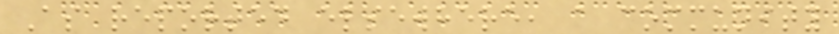As reported elsewhere, a community
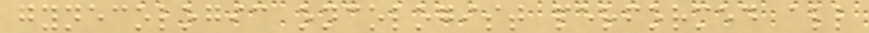gynecologic oncologist performed all
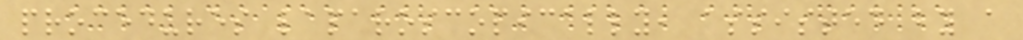procedures laparoscopically, assisted by a
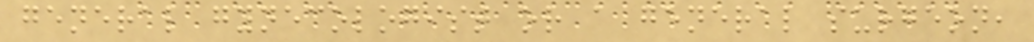general gynecologist or a general surgeon,
